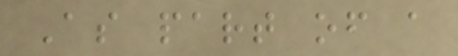As part of a
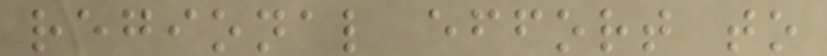regional effort to
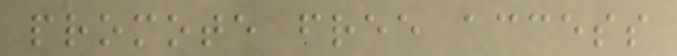promote free access
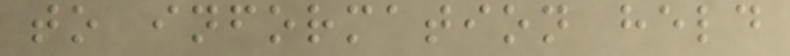to information held
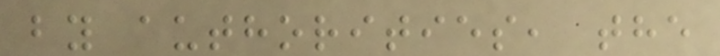by authorities, the
